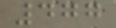477
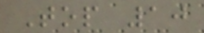Top 10
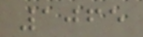1065
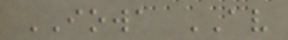IOWA AV
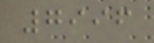7996
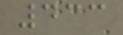433
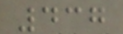437
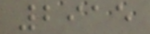2915
